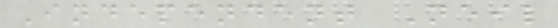Independent Neil
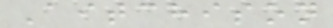Aitchison
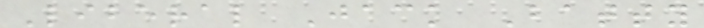Liberal Jack Batty
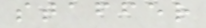staffer
